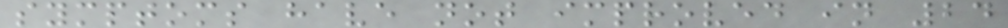symptoms have not improved in 24
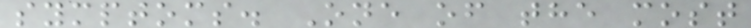symptoms. One of the most
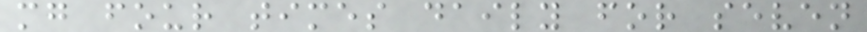mg four times daily for seven
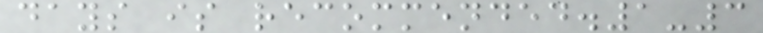days is recommended.1-3
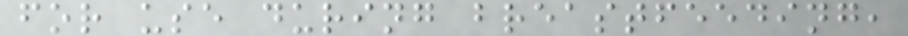for use during breastfeeding,
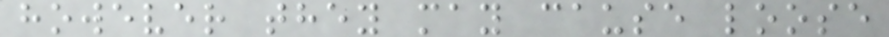however they may cause loose
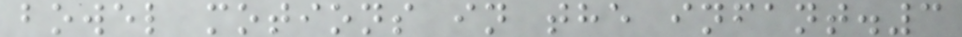bowel motions in the infant.3
